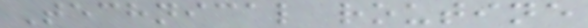Technical routine
